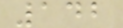142
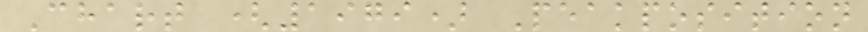Chart (1979) Peakposition
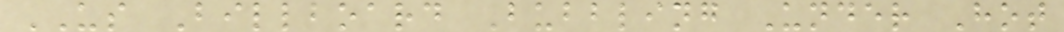US Billboard Bubbling Under Hot
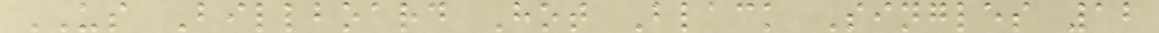US Billboard Hot Black Singles 12
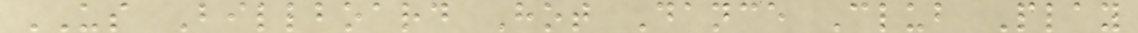US Billboard Hot Dance Club Play
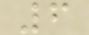6
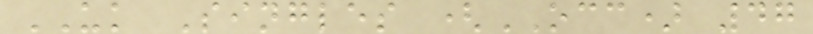UK Singles (OCC) 47
